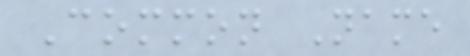Common Name
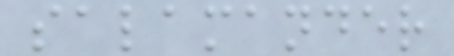salamander
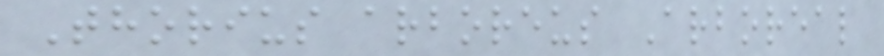Thorius arboreus Arboreal
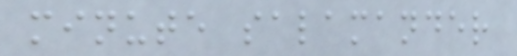minute salamander
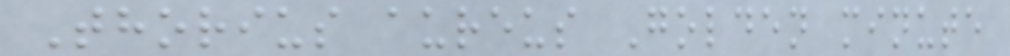Thorius aureus Golden minute
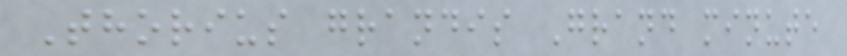Thorius grandis Grand minute
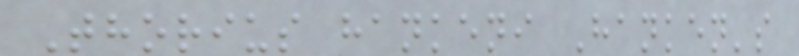Thorius hankeni Hanken's
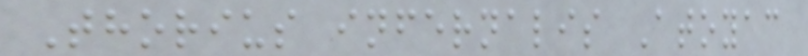Thorius infernalis Atoyac
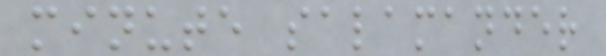minute salamander
